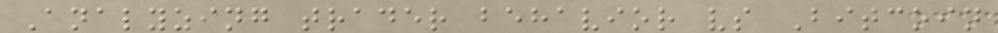Analyzing trader behavior vs Bitcoin
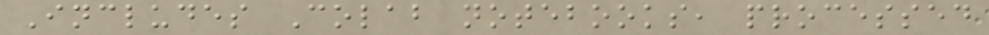Includes Colab notebooks, processed
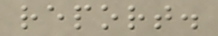report.
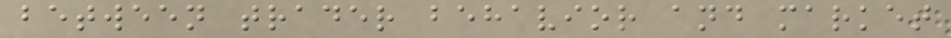between trader behavior and market
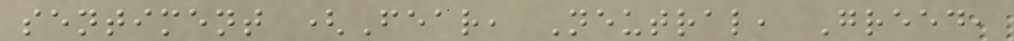sentiment (Fear, Neutral, Greed,
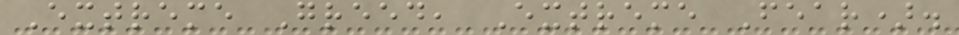Extreme Greed, Extreme Fear).
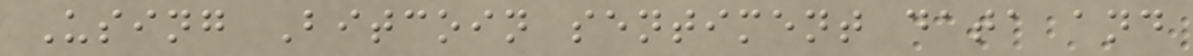Using Bitcoin sentiment data and
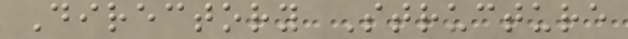Directory Structure
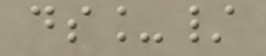ds_/
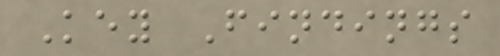Key Findings
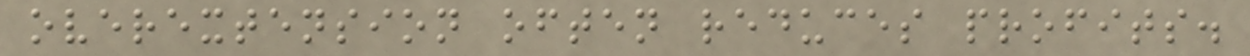overextension often reduces profits.
